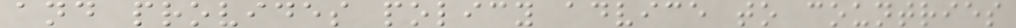and provides policy advice to countries
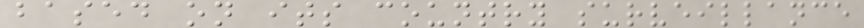based on its country surveillance
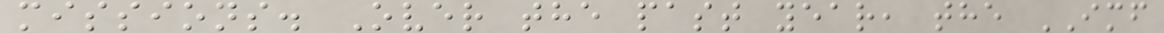missions. Over the past year, the IMF
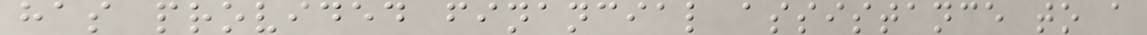has provided financial assistance to a
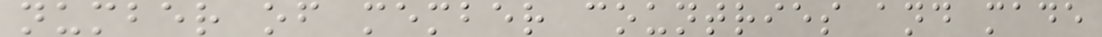number of member countries and made
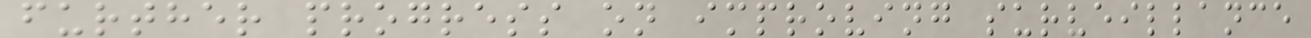further progress on improving surveillance
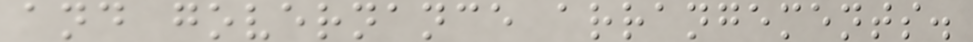and governance arrangements.
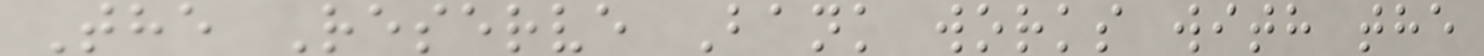The Reserve Bank works with the
